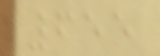655
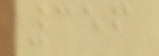356
